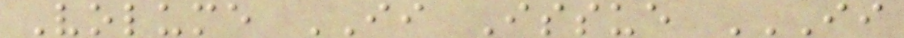Volume II Issue II
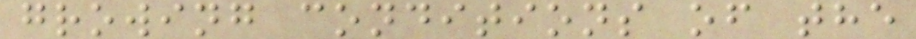growing conditions of the
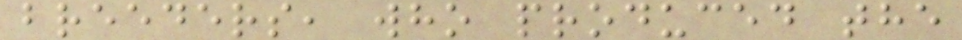breeders, who produced the
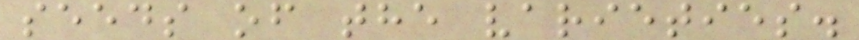seeds of the varieties.
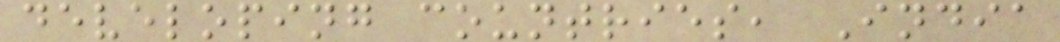developing countries, India
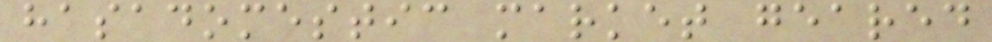hasadomestic market geared
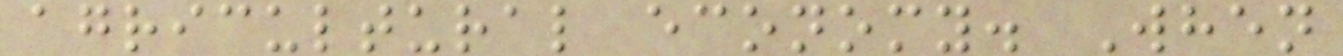agricultural economy. When
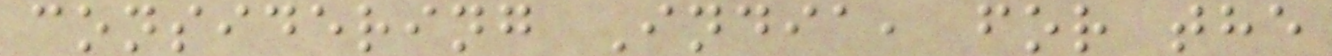considering India, for the
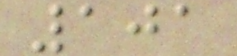101
